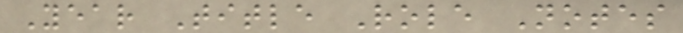Year Title Role Notes
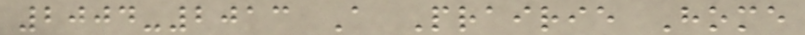2004-2013 A Prairie Home
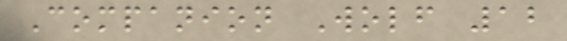Companion Wolf 12
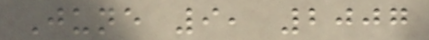June 9, 2007
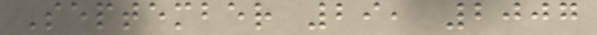September 29, 2007
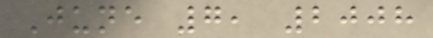June 7, 2008
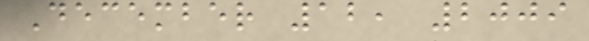December 12, 2009
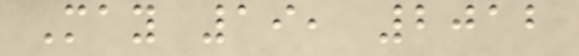May 19, 2012
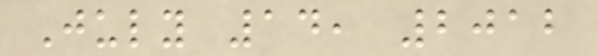July 14, 2012
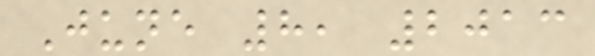June 8, 2013
